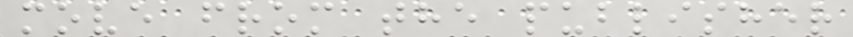move from the publisher
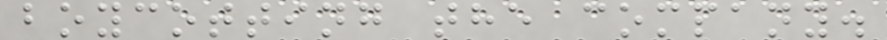boycotting the company.
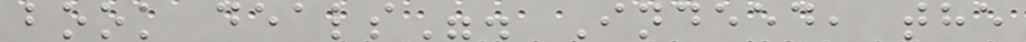book deals". Indeed, the
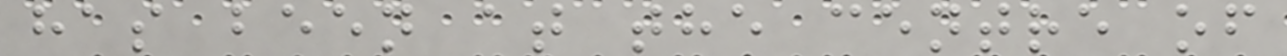has been at the centre of
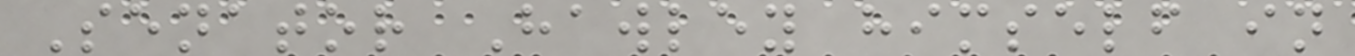Senator Hawley himself in
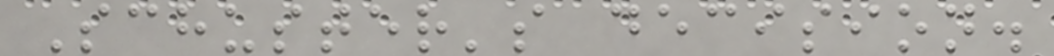Schuster's decision.
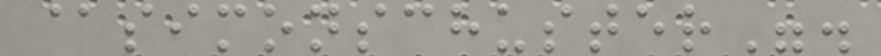@simonschuster".
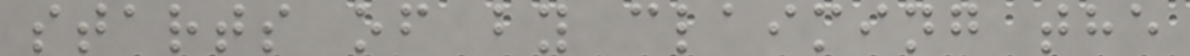starts of by claiming the
